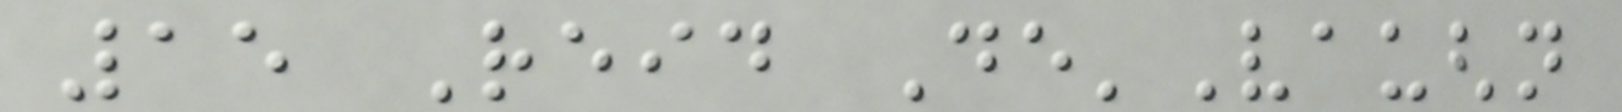15 Reid De'Vaughn
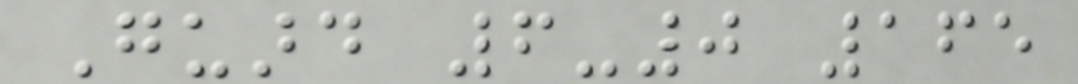Guard 6-0 165
